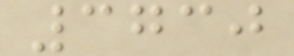3730
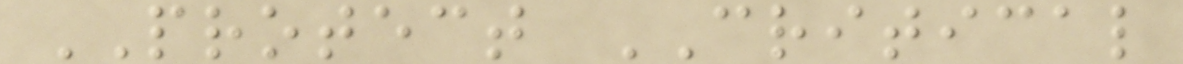PROTECT CRITICAL
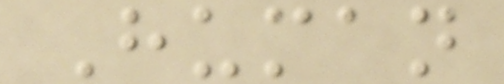Human
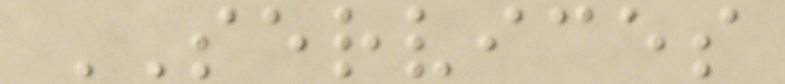SERVICES
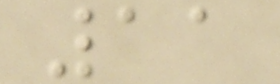11
